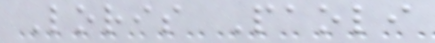Loris Paoli
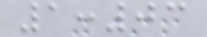1:03
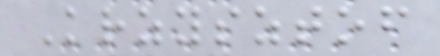Krzysztof
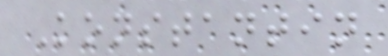Konstantin
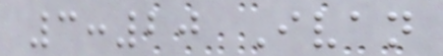3:20 Ivan
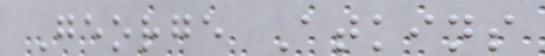George Atkins
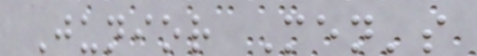Junior Men's
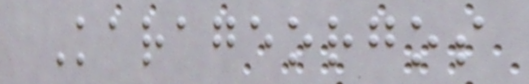Karageorgos
